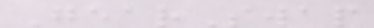GearSwap
